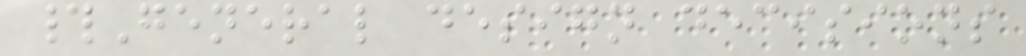#General design decisions
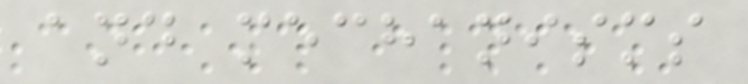and mechanisms
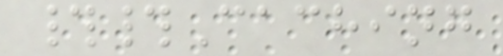##Caching
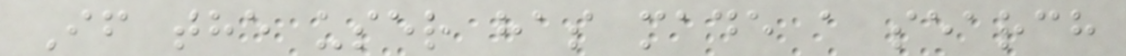If the user has made a search
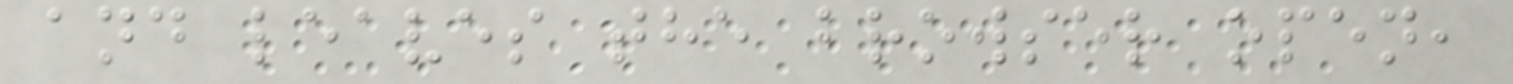and leaves the browser open,
